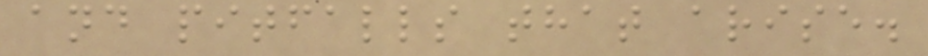and pitfalls that arise.
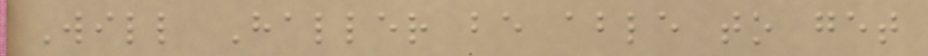Will Haller be able to get
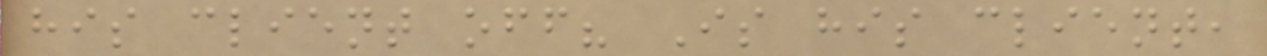his client off? Is his client,
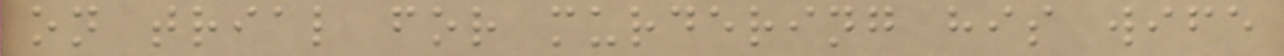on trial for murdering his wife
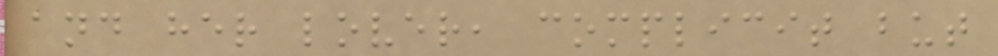and her lover, complicit but
